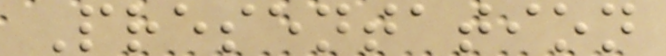Presentation
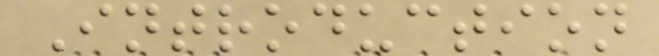Introduction
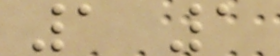1 1
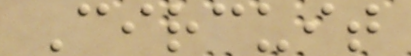Circuit
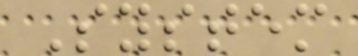System
